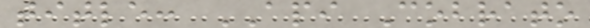title: API Cobrato
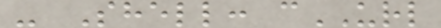- Shell: cURL
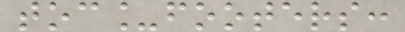toc_footers:
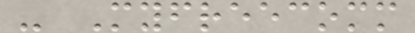- Myfreecomm
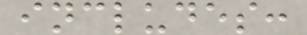includes:
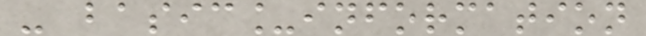- basic_information
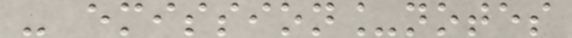- emission_notes
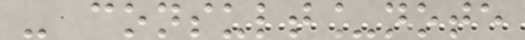- consult_note
